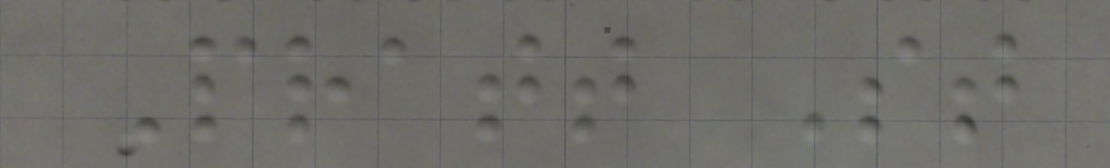Pratt St
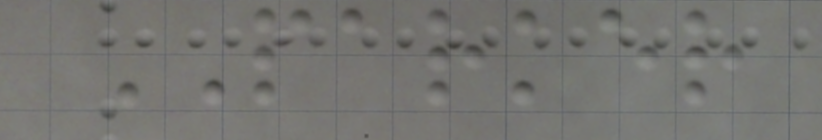PARKER
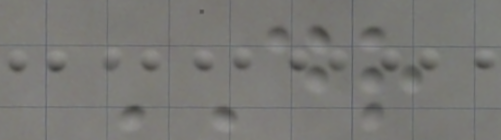DR
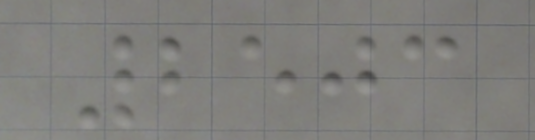2503
